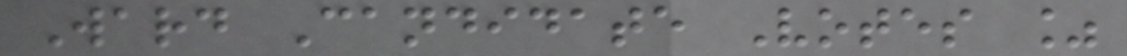Ward Candidate Votes %
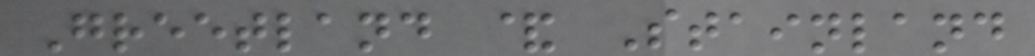Greetland & Stainland
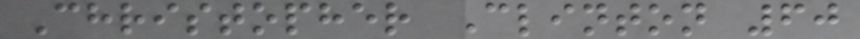Christopher Clinton 60
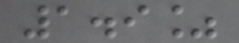1.9%
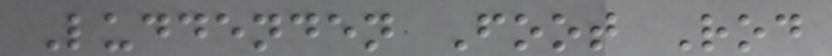Luddenden Foot Rod
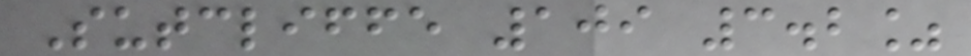Sutcliffe 109 3.2%
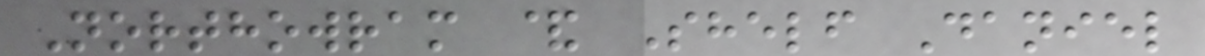Northowram & Shelf Daniel
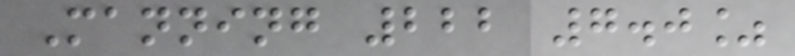Manning 222 7.0%
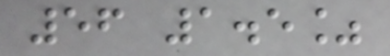56 1.5%
